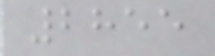2855
